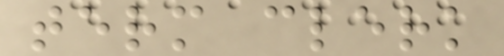term clerk
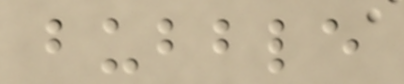bubble
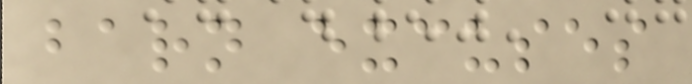barn excuses
